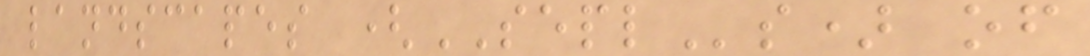landscapes (SEPLs) of
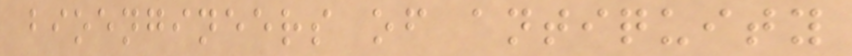bioengineers of antiquity
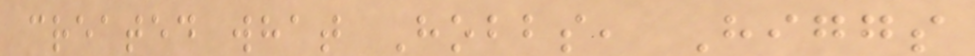created what Hobbs, Higgs
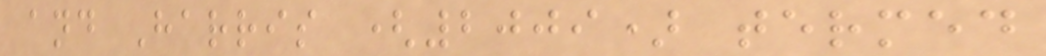and Harris (2009) termed
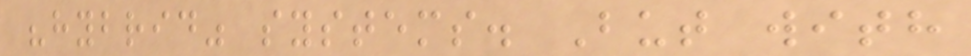"hybrid" systems. But with
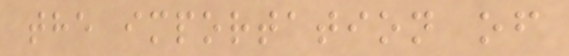the importation of
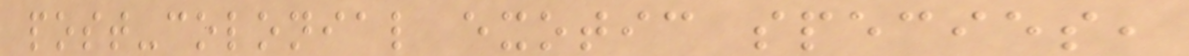post-colonial exotic species,
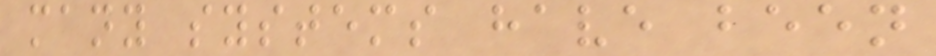many systems have been
